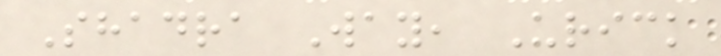Shadra Way, Urick
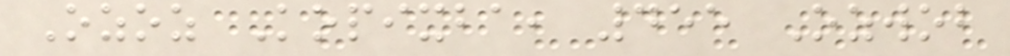Ozoz Kopixba, 455 Ozwob
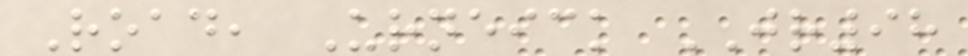Road, Urneick JR98
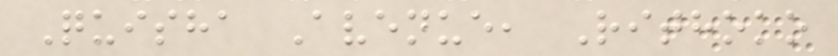Quisha Avenue, Rithoko
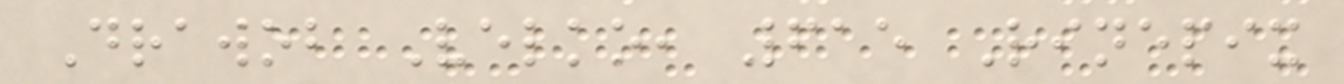Drawob Velko, 615 Rinepix
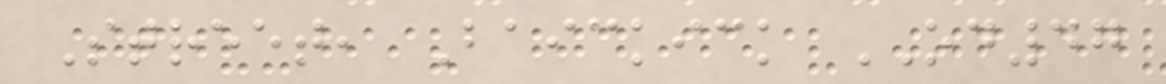Street, Baickick OD47
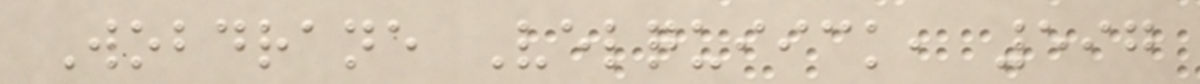Wobdrane Velquiick, 597
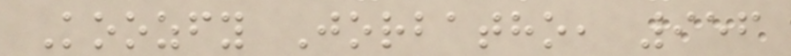Koozfy Jorbatho, 956
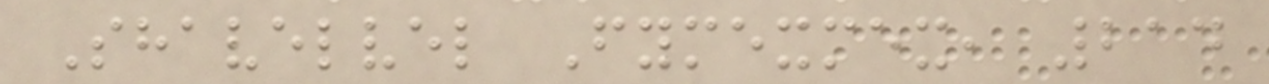Shavelvel Fymexmex, 214
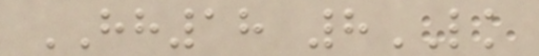HH18 8LK
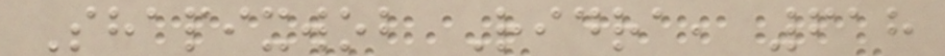Shapixwob Ridra, 618
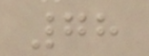78
